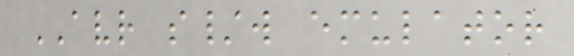AVR s/w emulator
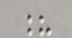?
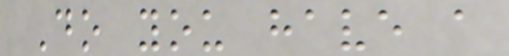Do you have a
